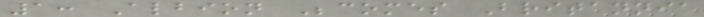1: Albion Becomes Britannia
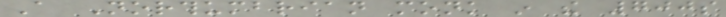A Northumbrian monk in the 700s
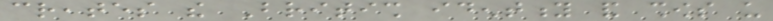creates the British identity and shows us
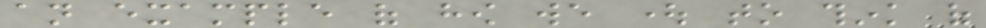an example of how we ought to think of
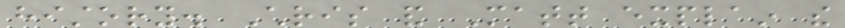history. Chris and Matt explain the
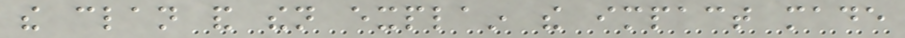the clan and then explain the impact made
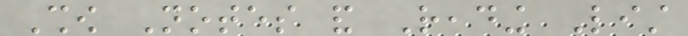Show Notes and Reading List
